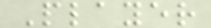Player
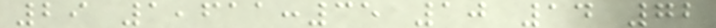29 1,611:35 10 14 72
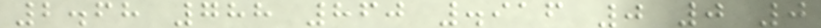2.68 788 860 .916 0 0 0
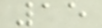15
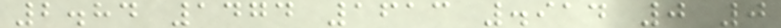2.84 1474 1613 .914 0 0
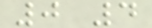0 4
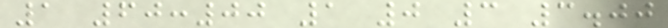1 60:00 1 0 3 3.00
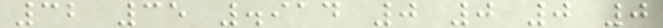32 35 .914 0 0 0 0
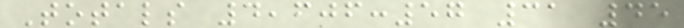Totals 4,606:57 31 45
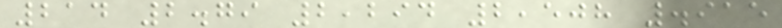214 2.79 2,294 2,508 .915
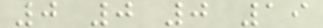0 0 0 19
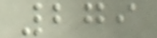279
